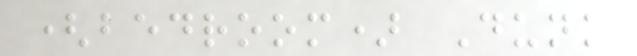(bedroom) Dunk
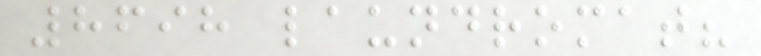8698 laundromat?
